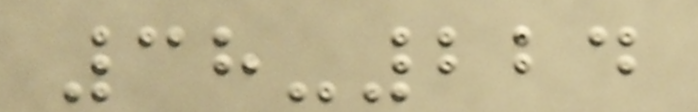38-224
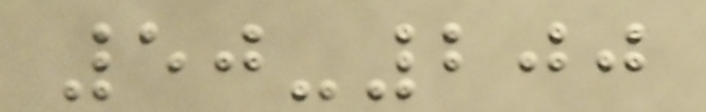50-200
